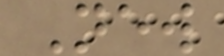New
